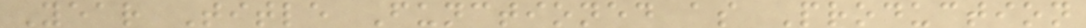Year Title Functioned as Production
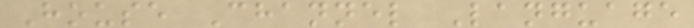House Channel Language
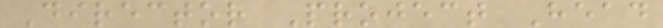Director Project Head
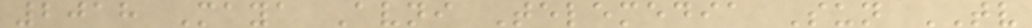2018 Maya Avni Telemedia Sun TV
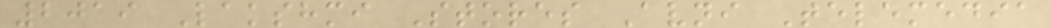2019 Lakshmi Stores Avni Telemedia
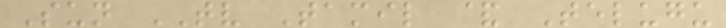Sun TV Tamil & Telugu
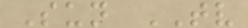Sun TV
